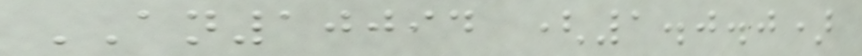AN10094 (1.0.0)
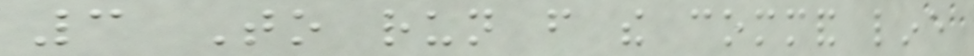3 To run from the command line
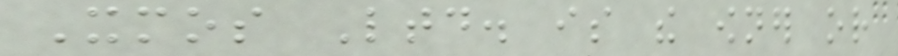Xmos Ltd. is the owner or
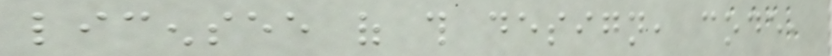licensee of this design, code,
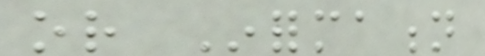or Information
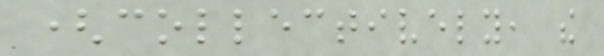(collectively, the
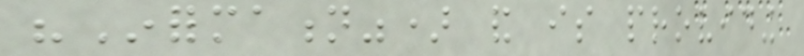"Information") and is providing
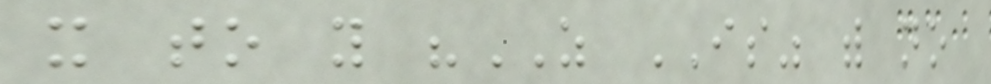it to you "AS IS" with no
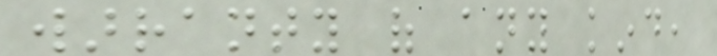warranty of any kind,
